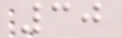30
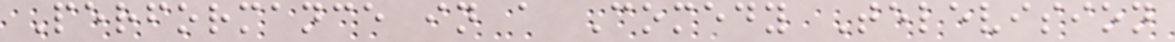Performance in a Comedy Television
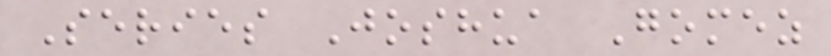Series Joshua Gomez
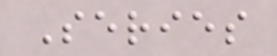Series
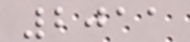2011
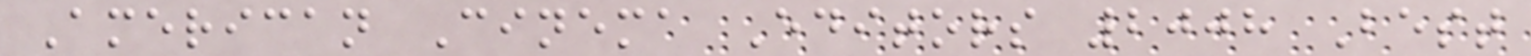American Cinema Editors 2008 Best
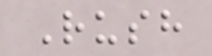Rush
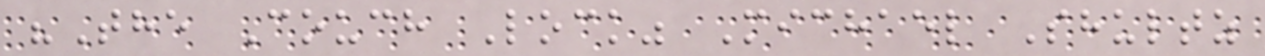"The Couch Lock" Michael Shultz
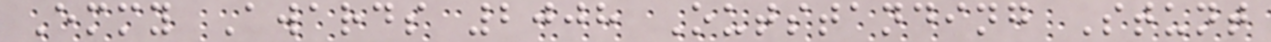Emmy Awards 2008 Outstanding Stunt
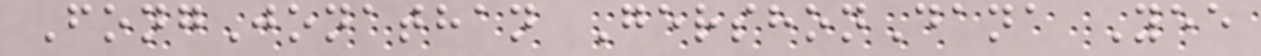FongJonathan GershonDana Yee
